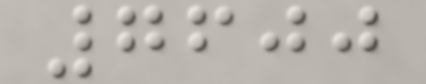7600
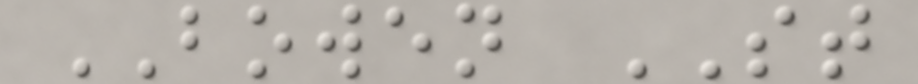BOWEN ST
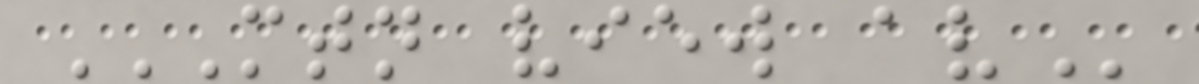MTN VIEW AV
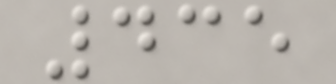435
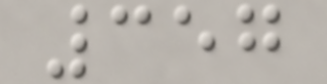357
